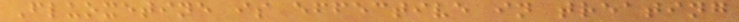Fluoxetine is effective in treating
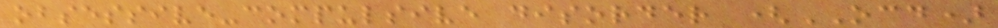obsessive-compulsive disorder (OCD)
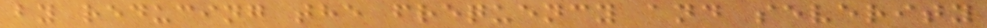by reducing the frequency and severity
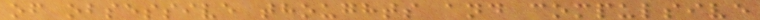of obsessive thoughts and compulsive
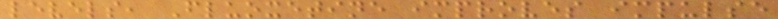levels, Fluoxetine improves impulse
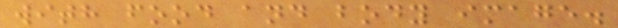with food and body image.
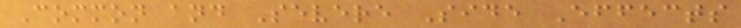Common and Severe Side Effects
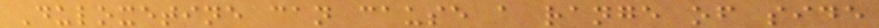Duloxetine can cause a range of side
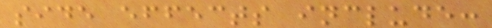side effects include:
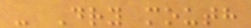- Dry mouth
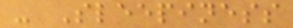- Sleepiness
